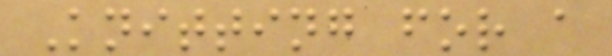Knitting for a
